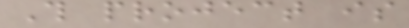This project is
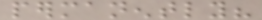permanently?
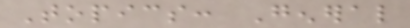Topics: General
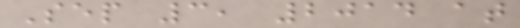Sep 3, 2014 at
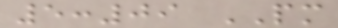5:09 PM
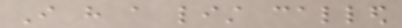I have a list called
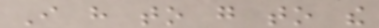I have to go to the
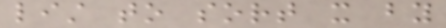list to sort it by
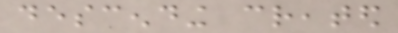descending created
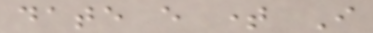date every time I
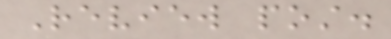Review post.
